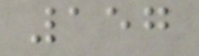157
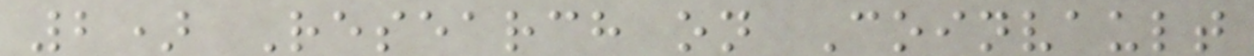2) Research on Coinvault
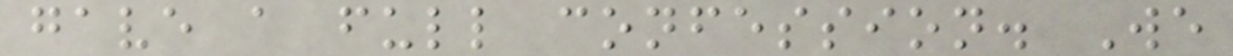gave a full confession. We
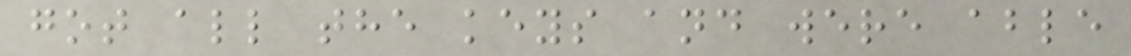got all the keys and were able
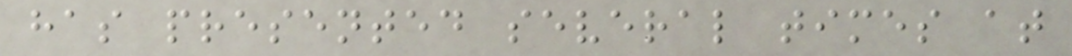has presented several times at
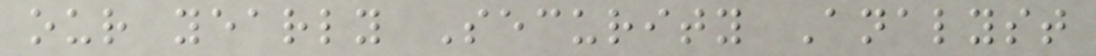our yearly Security Analyst
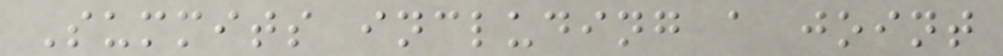Summits including a joint
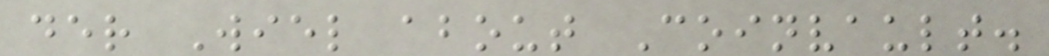der Wiel about Coinvault.
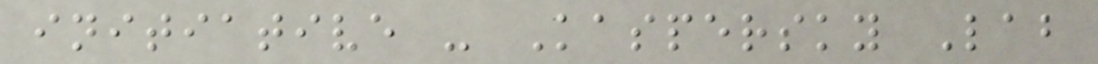initiative - Kaspersky Lab
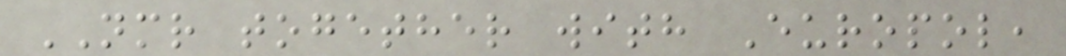NMR together with Europol,
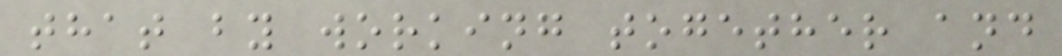that by working together and
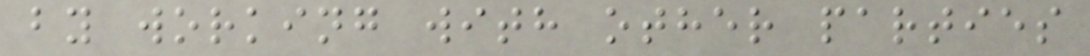by working with other parties
